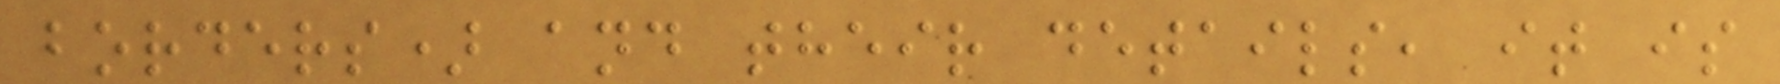borders) and their details, it is
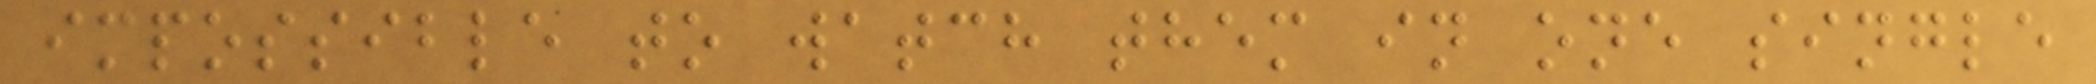impossible to watch them in one single
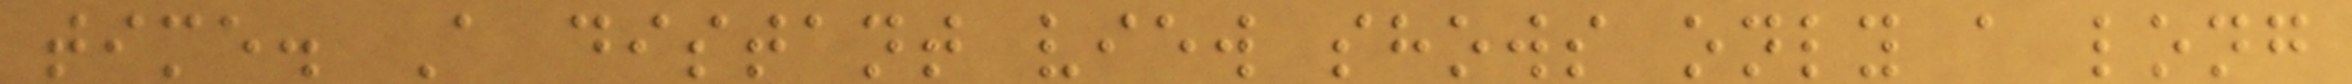time. A distant view shows only a long
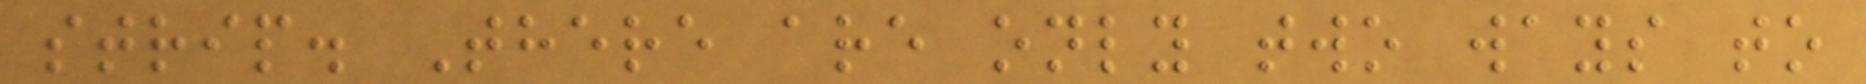strip. There are only two ways to
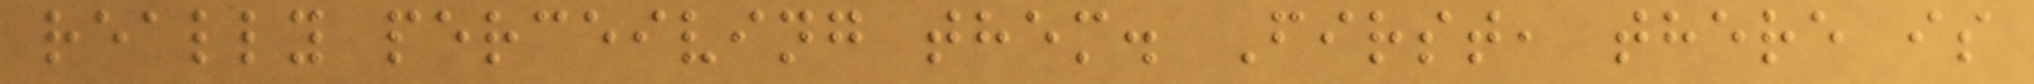really perceiving them. First, there is
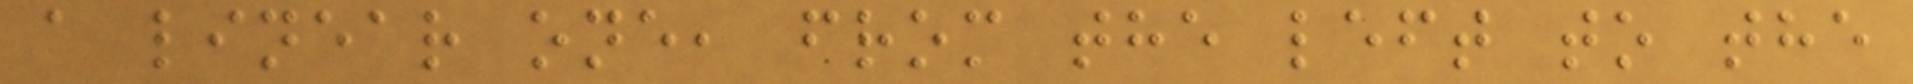a linear one, from the left to the
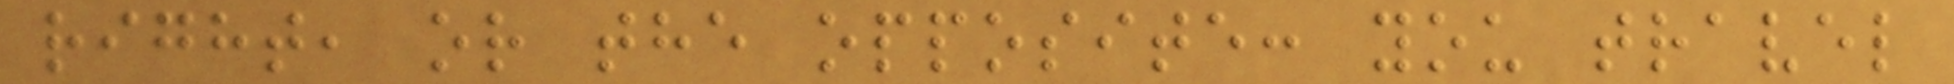right, or the opposite: you travel
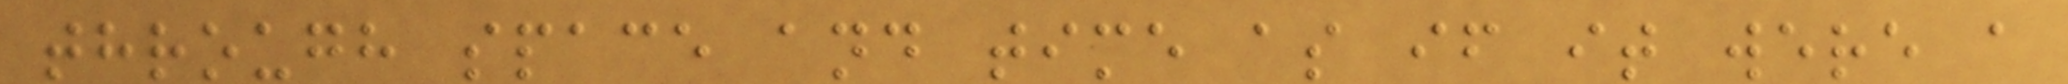through space and time as if it were a
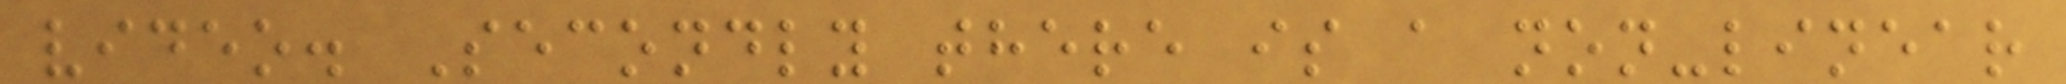video. Secondly there is a non-linear
